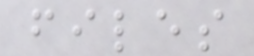files
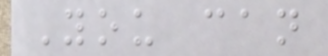You can
